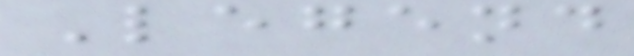Legend
